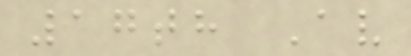17th Av
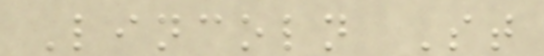Lincoln St
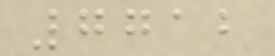7712
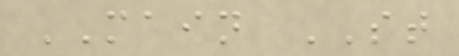MAIN ST
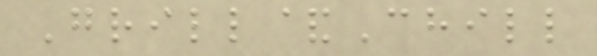Grill&Chill
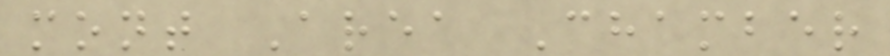mont Area Chamber
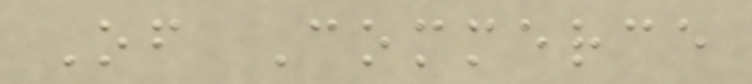Of Commerce
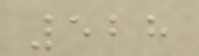528
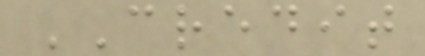CREDIT
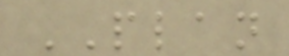PLAN
